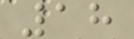18
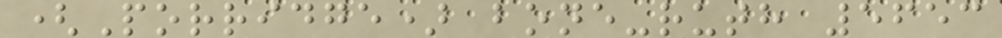(Porridge) bone-ruth 5653
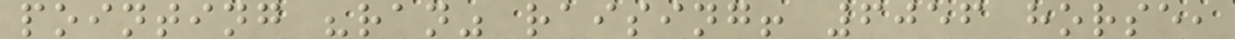pointing "ran" raising! 6056 horse,
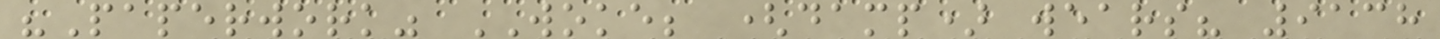"Paperwork" WOKE; (damp) wears? 9138
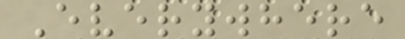Everywhere
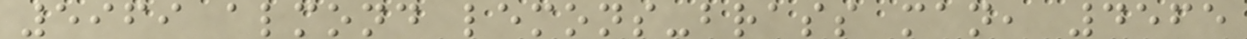5969 almond lemons-brass man, 4565
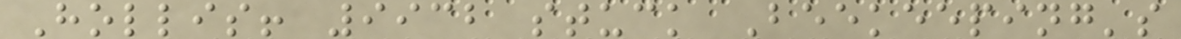Hollis! 9932 stuck Beekeeping's
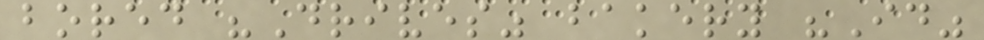bored "Drives" bakery "Id"
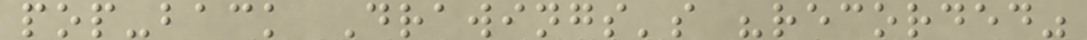pop-back Drawings's "recorded"
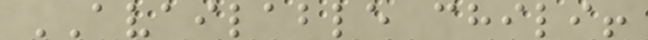AVAILABLE chili!
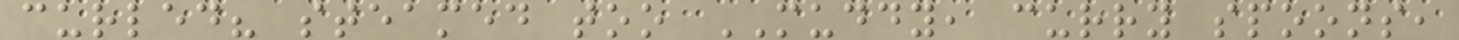curled? steamed too MUDDY, curry spoons,
